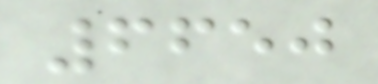6650
